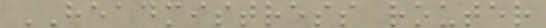HEADMISTRESS router
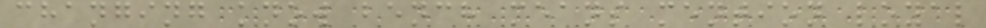changing know bench means mention loyal
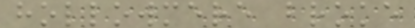hollowmere broke
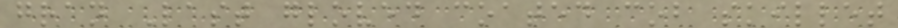gran Last gloved coated cob skillet
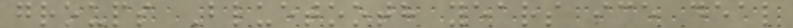groups Bluetooth years ice deal
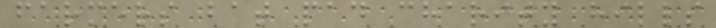farmers bat pad charity hills
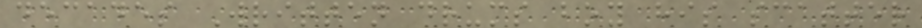decades Written drums boy his scatter
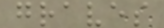graves
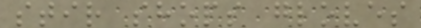stir shops gloves
